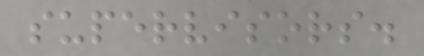supervisors.
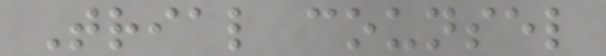Trial counsel
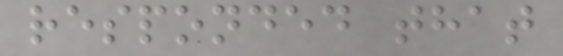responded that
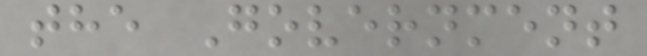the Government
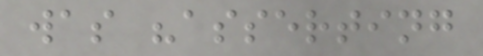was "asserting
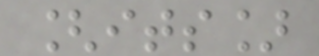[its]
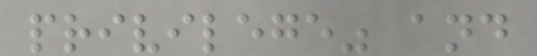privilege" and
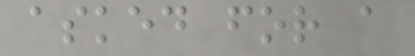asked for a
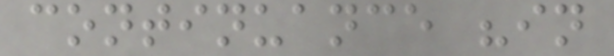continuance "in
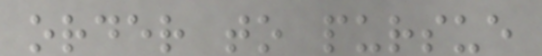order to pursue
